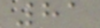81
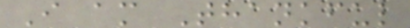I am Thankful
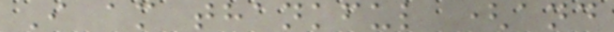I am thankful (and
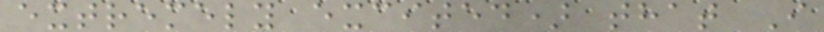extremely excited) that I
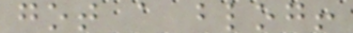got a blog!
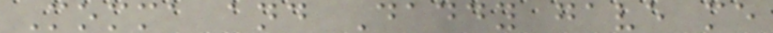Momma and Daddy gave me
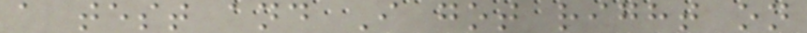a test and I got right on
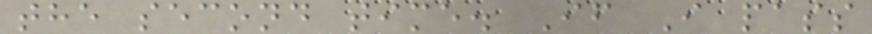the second time. If I pass
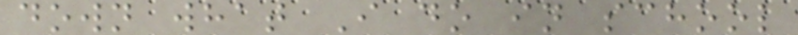down what I do in school
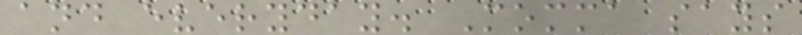and everyday. Momma says
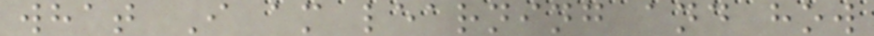what I am learning and how
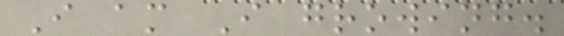I am I growing.
